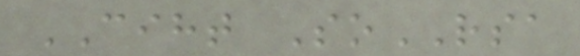CIHT SoRSA
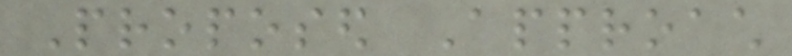Proposed Approach
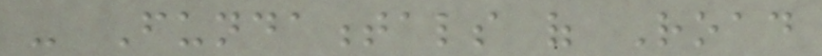- Fundamentals of Road
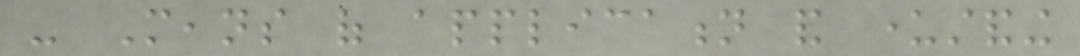- Means of application and understanding
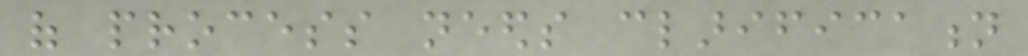of process needs clarification
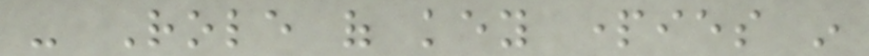- Role of key parties in
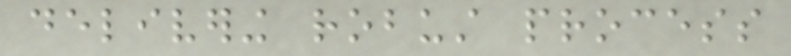delivering robust process
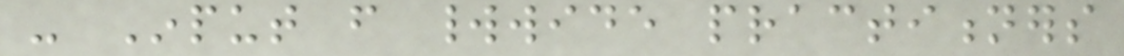- Input from worldwide practitioners
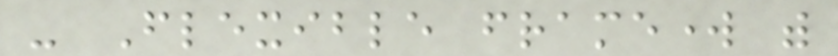- Flexible framework with
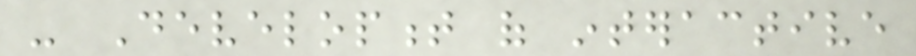- Development of interactive
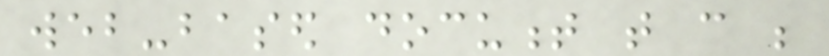web-based document that can be
